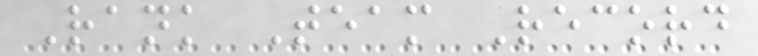Rank Team Record
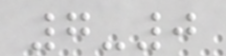7-0
